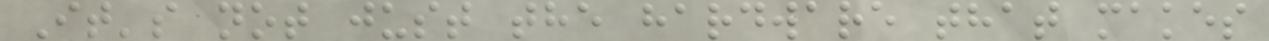It's not just the hardware that makes
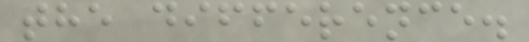the difference.
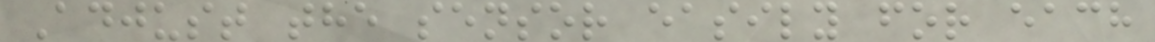Adjust the sensor easily for each
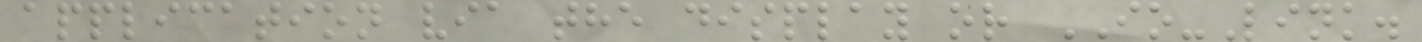application via the display or IO-Link.
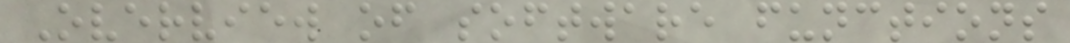Overview of software functions
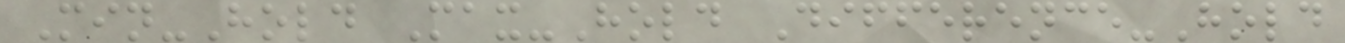Min-Hold Max-Hold Difference-Hold
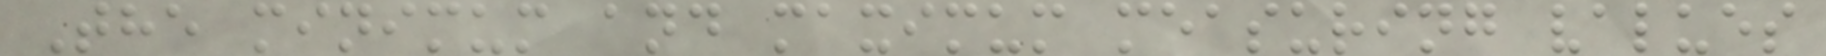The minimum and maximum measuring values
